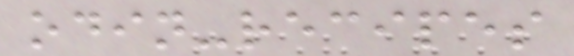odin-recipes
